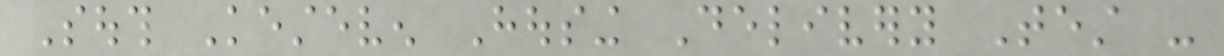South Kesteven Housing Delivery Test -
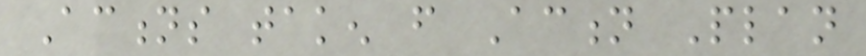Actions taken from Action Plan
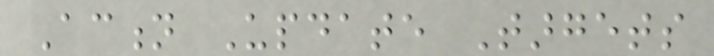Action Update Targets
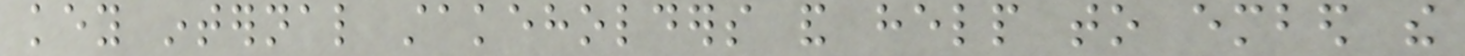key internal stakeholders and help to embed the
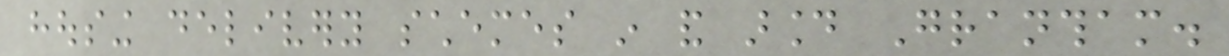housing delivery schemes in and around Grantham.
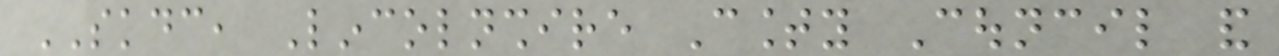SKDC, Lincolnshire County Council and
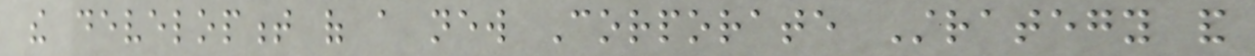the development of a new Corporate Strategy and
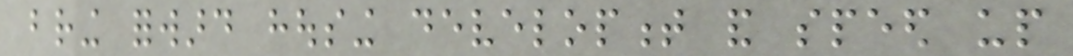bring forward housing development and speed up
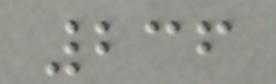236
